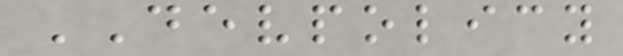DEVPOLICY
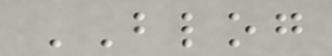BLOG
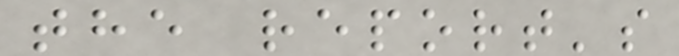the report's
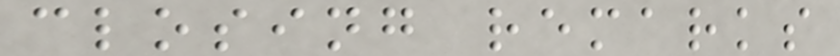closing remarks
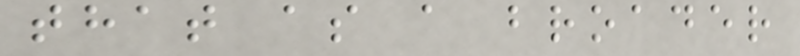that as a broader
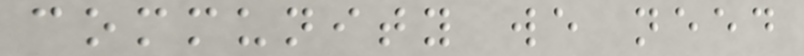community we need
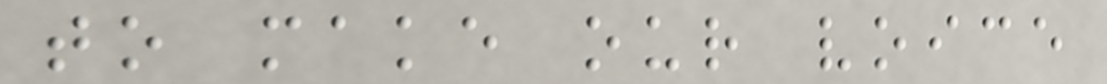to make our voice
